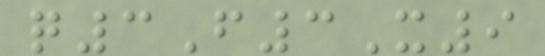q3F3X9
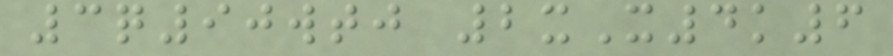3q90wtj 2xX4k6
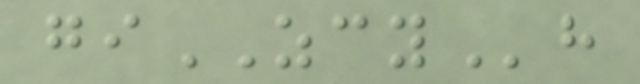giZCYh
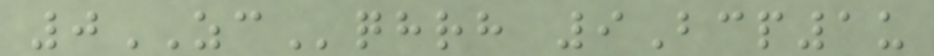0ZCqhrh 9Bcp1u
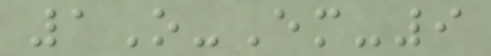1O-Em-9
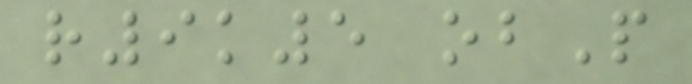r9k5 obP
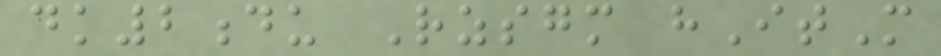dk2du Rzsgm hItM
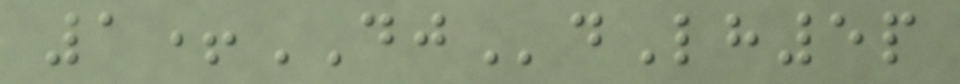1+DJdLh5p
